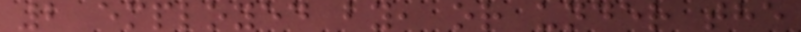2 employed by, or under the
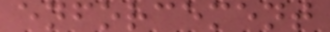enforcement
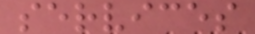services
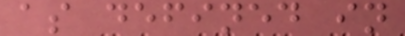as defined in
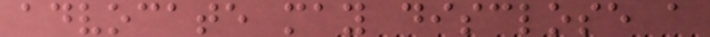advocate may disclose a
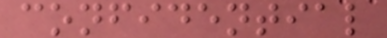confidential
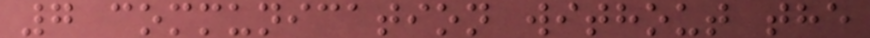7 communication without the
